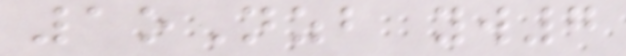1oNzb yw7
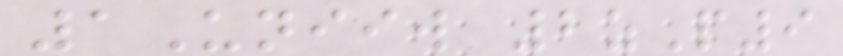1Uniiw 2zP9
